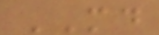MD
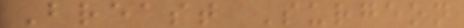Breast Surgeon
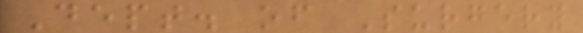Dept. of Surgery
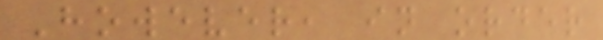However, in order
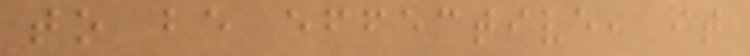to be effective, it
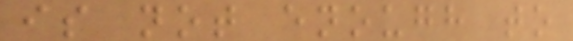is not enough to
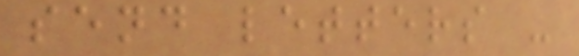send letters -
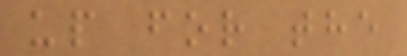up for the
